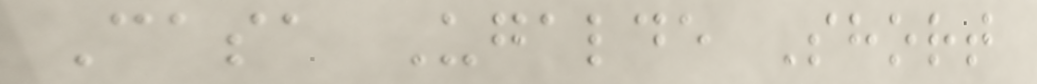Casa Ugalde Short
